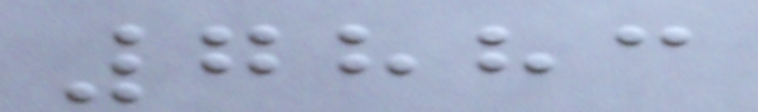7883
